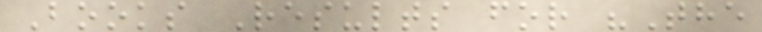Books Results for "The
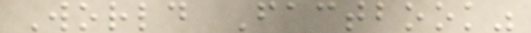World Factbook"
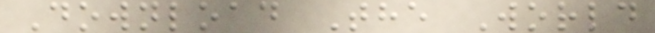Download The World
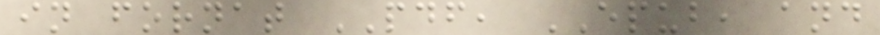in fornat PDF, EPUB, and
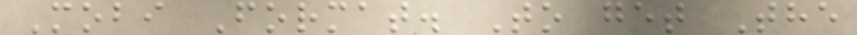Mobi Format. To get The
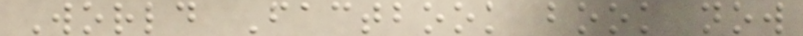World Factbook book now
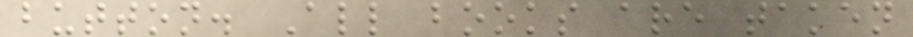button. All books are taken
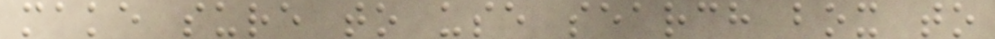make sure to use search box to
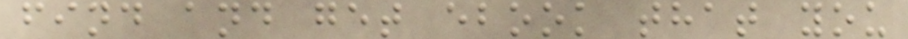find and get ebook that you
